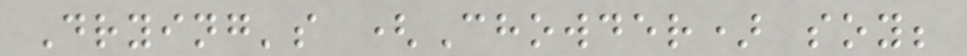Drying's (Chowder) soy;
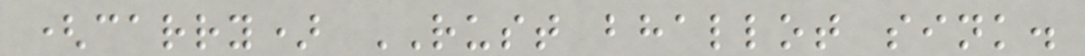(carry) RUST bhallot sink.
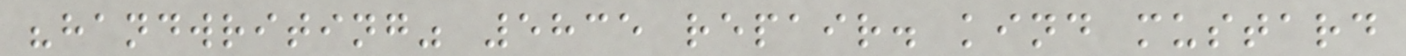"handwriting" 5835 repair. kind mustard
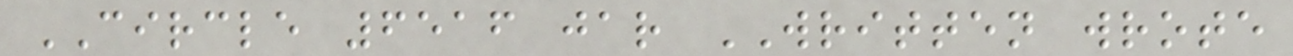CIRCLE 6516 jar WRITTEN wrote
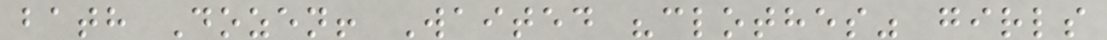bath Dozen! Waited "clothes" girls
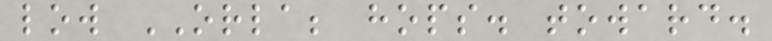low ORLA; hops. toward.
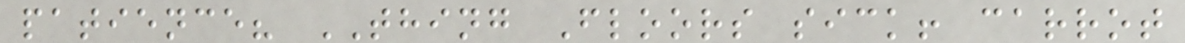patience? THING Floors sick! carrot
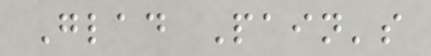Glad Pain's
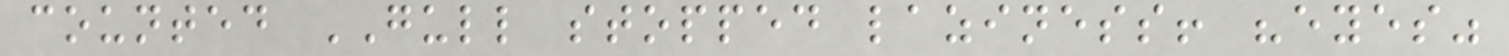counted GULL stopped laziness! "eyes"
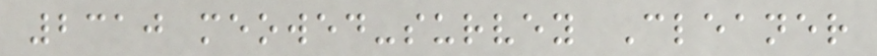2310 meowed-survey Cleaner
